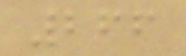266
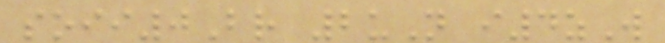soii0Br 2uN i4zW
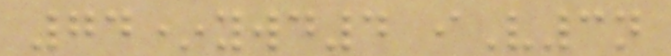74*ywd4 iV3n
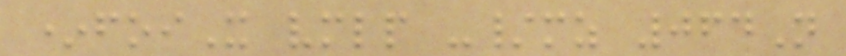*foiX vmlp -/mz 064N
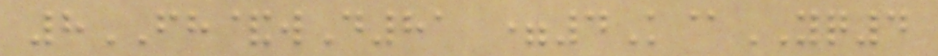8FH&wD81 =4K@YQ4
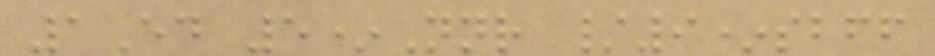1Ed 5*Nnr /9*sbff
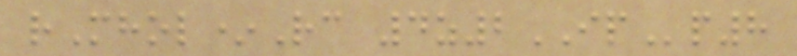rMhol*Rc 4z2IPp8
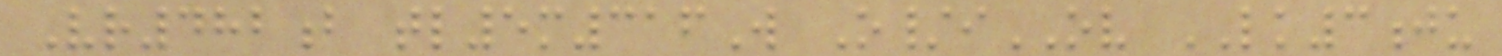Vr482b tl5m316W O/iOV LK3ju
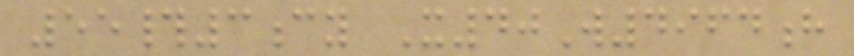55#3cy X40W4964h
